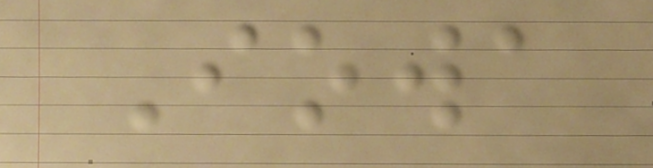Iowa
